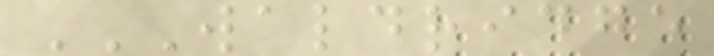WALDRIDGE
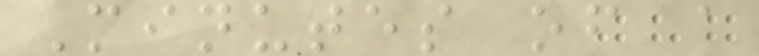Minutes of a
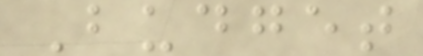Budget
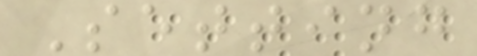Setting
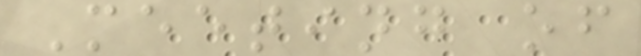Meeting of
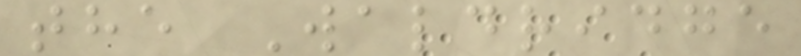the Waldridge
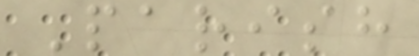Parish
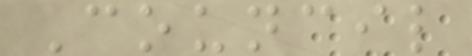Council
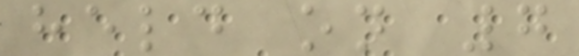held on 7
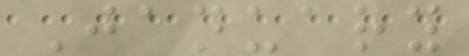January
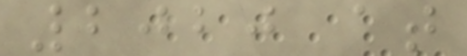2020 at
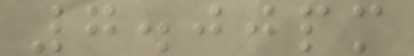7.00pm
